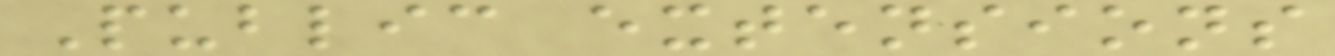Public extensions
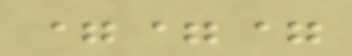===
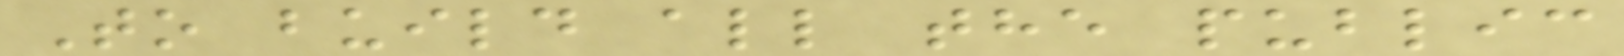To build all the public
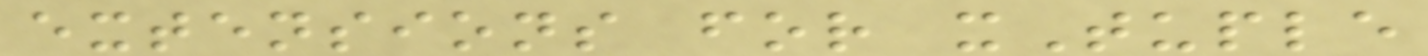extensions for xTuple
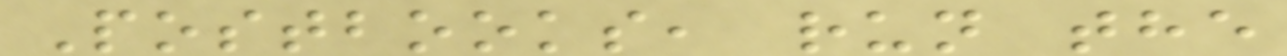Postbooks, run the
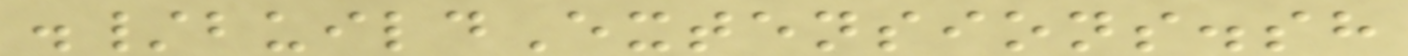./buildExtensions.sh
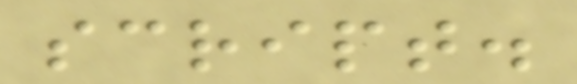script.
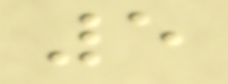5
